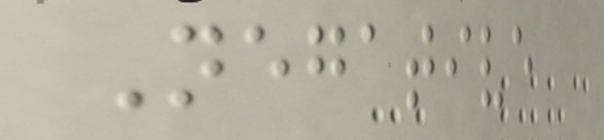Negative
